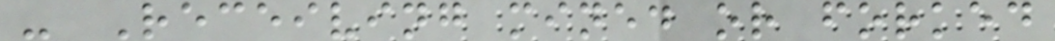- Receiving mined or forked
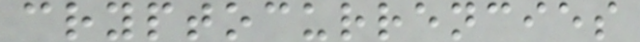cryptocurrencies
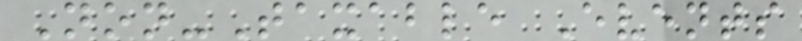Non-Taxable Events
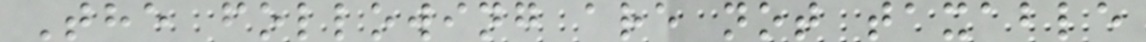The following are not taxable
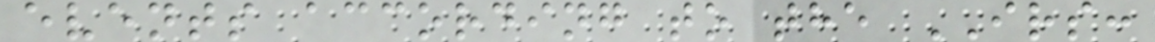events according to the IRS:
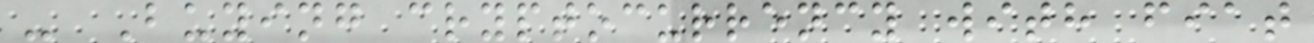- Buying cryptocurrency with fiat
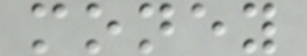money
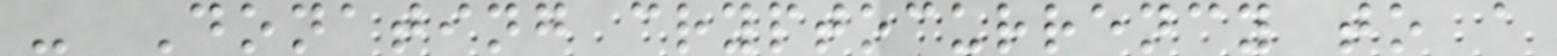- Donating cryptocurrency to a
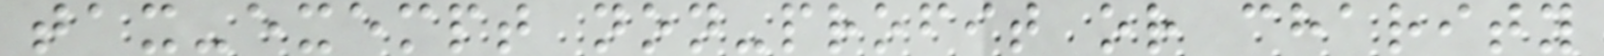tax-exempt non-profit or charity
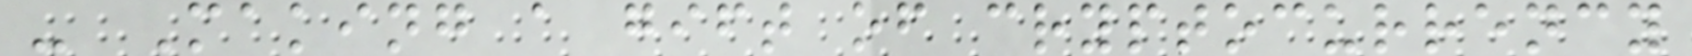- Making a gift of cryptocurrency
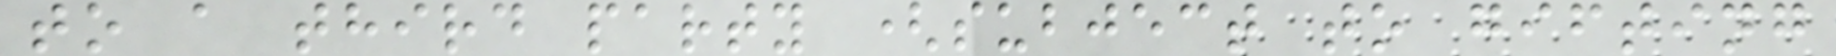to a third party (subject to gifting
